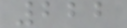222
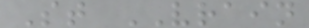St VRAIN
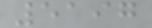5197
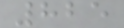825
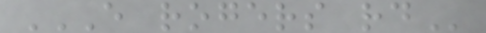E ROGERS RD
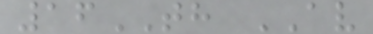16TH AV
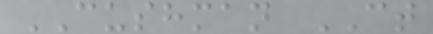CUSHMAN CT
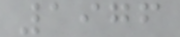1976
